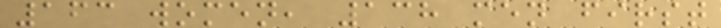163 women, 138 men first
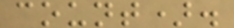count).
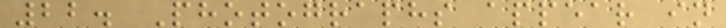22. Photographs appear in
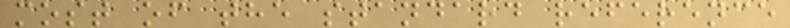most of the standard reference
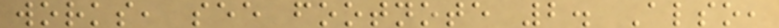works, see footnote 2. Also,
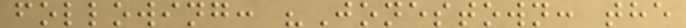following: "Jonestown: the
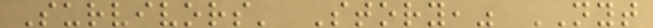Survivors' Story," NYT
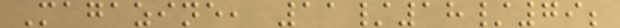Magazine, 11/18/79;
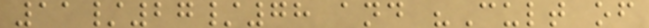11/27/78 and "Cult of
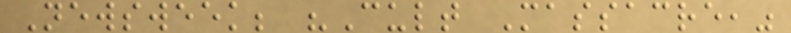Newsweek; "Cult Massacre,"
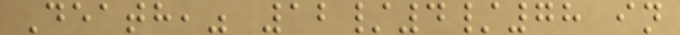Death," 12/4/78 in
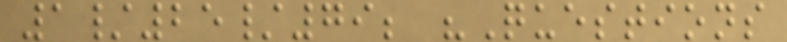1/25/79; "Questions
